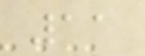11
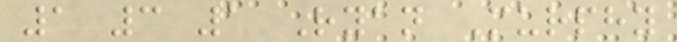1 3 1 Ryan Murphy
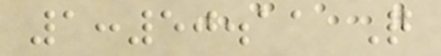1:50.11 Q
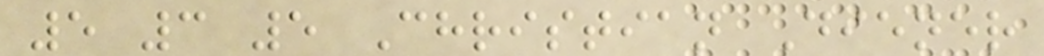5 3 5 Christian Diener
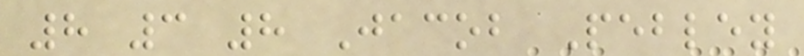8 3 8 Jacob Pebley
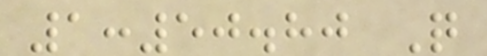1:50.80 Q
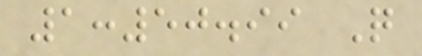1:50.99 Q
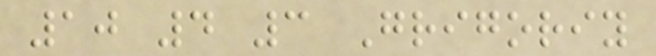10 4 3 Grigoriy
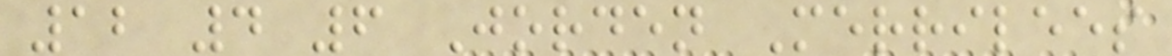12 4 6 Jorden Merrilees
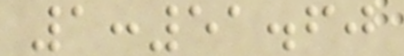1:51.60
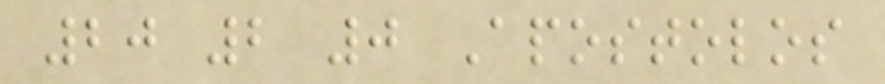20 2 0 Apostolos
